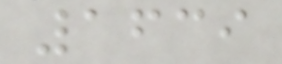1639
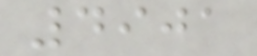4901
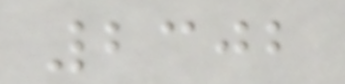2302
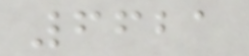6621
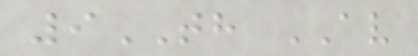9TH AV
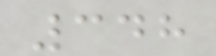348
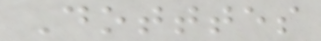Dotttes
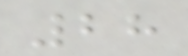28
